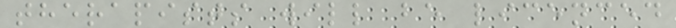therapists will be licenced
